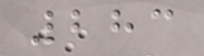283
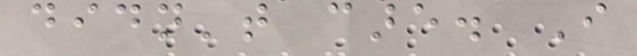didn't care. I
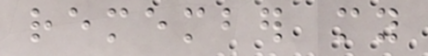remember my
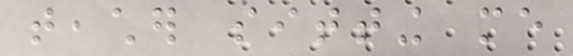teacher sitting me
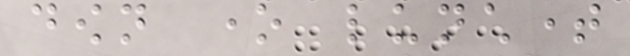down one lunchtime
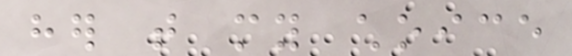her that my choice
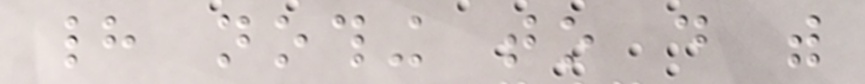had nothing to do with
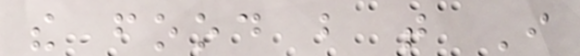the food but that I
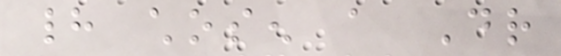had chosen a Dr
